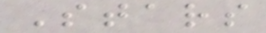Stars
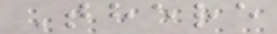There
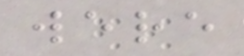were
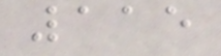115
